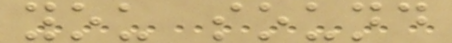you sound
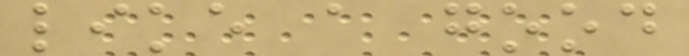like a good
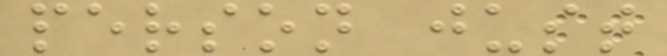person just
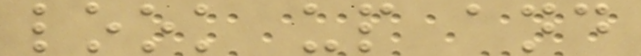look up and
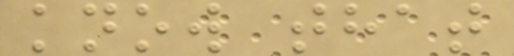know that
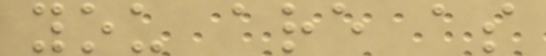you are as
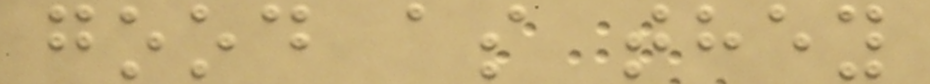good as they
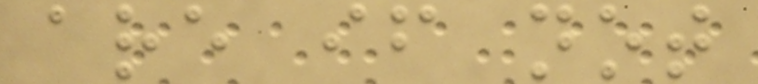are if not
